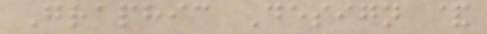Graphic Design &
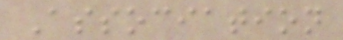Association
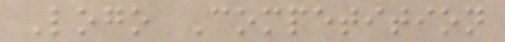Logo Competition
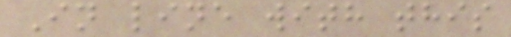In line with this
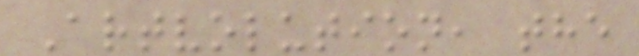Artvolution, the
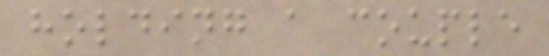holding a couple
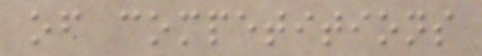of competitions
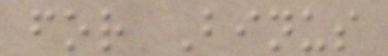for Binus
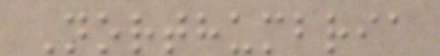Northumbria
